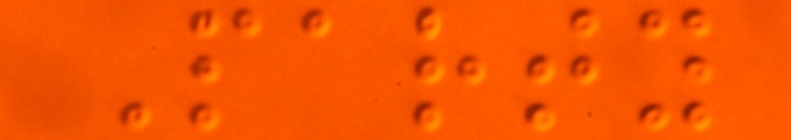Party
